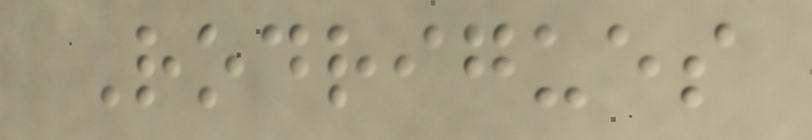Rodrigues
